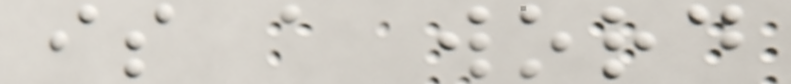is a word
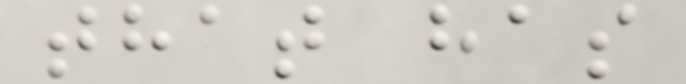that has
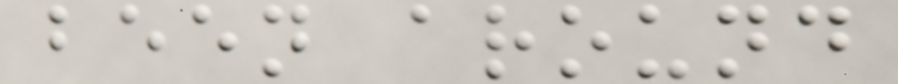been around
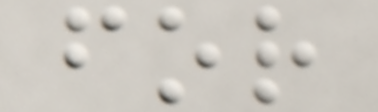for
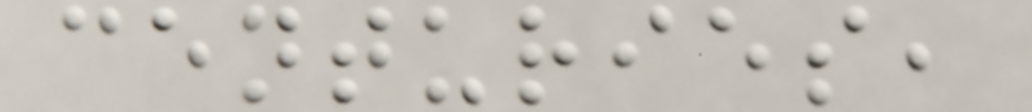centuries,
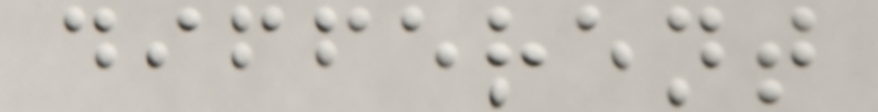different
